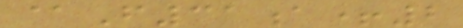@F31a+2
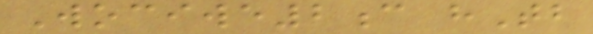Wociwe2c hTb
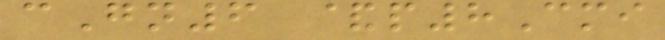cGn6 &p8Cmi
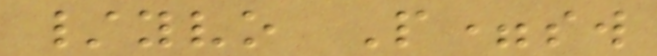/yvo P=sw
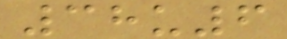38u6
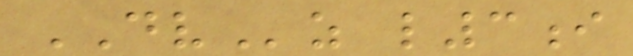DVz l3i
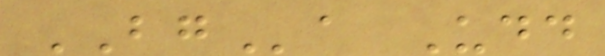BGa Udd
